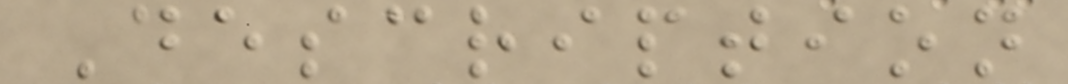Description
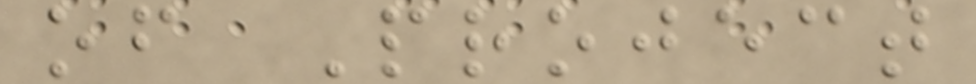of Project
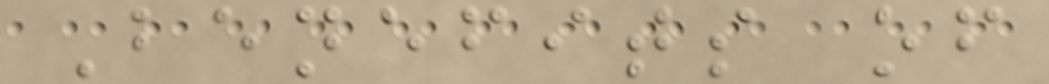Benefits of
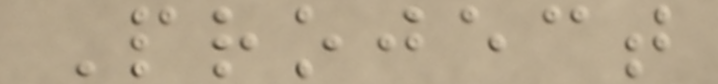Project
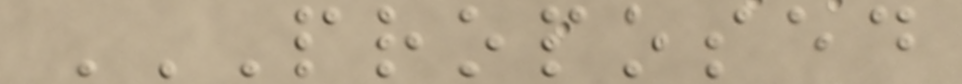PROPOSED
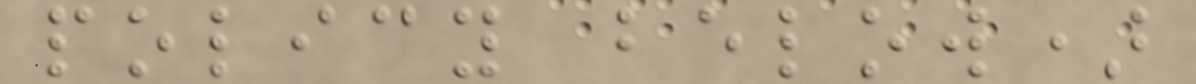policy below)
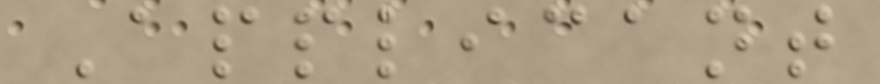Applicant
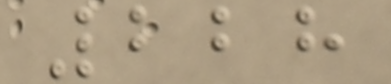228
